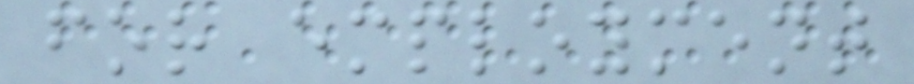for employment
